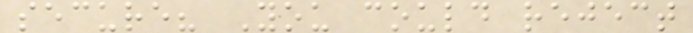secure? You could reject
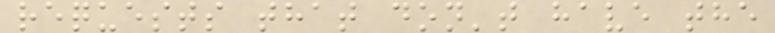requests that don't have the
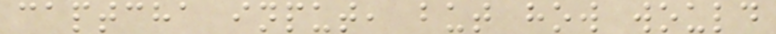captcha input, but how would
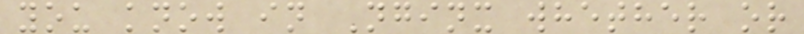you know in Nginx whether or
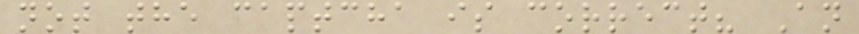not the captcha is correct? An
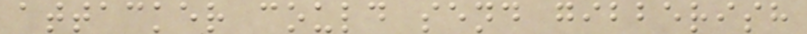attacker could send gibberish
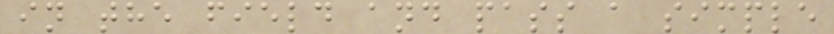in the field and pass a simple
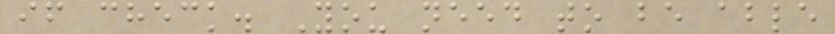if check. You need to be able
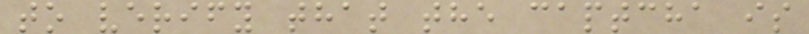to verify that the captcha is
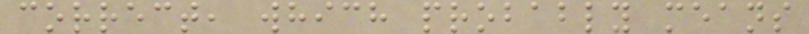correct, which probably means
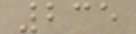235
